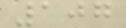107
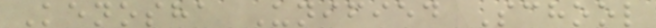Kenosha Unified School
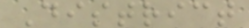District
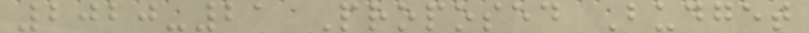2020-21 Proposed Budget
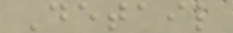Detail
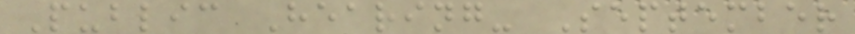Public Hearing- September
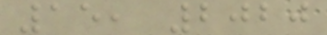15, 2020
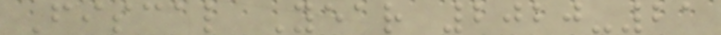Fiscal Year 2020-21
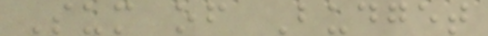Sum of Budget
